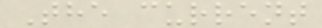The current
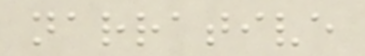narrative
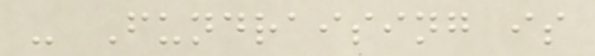- Fundraising is
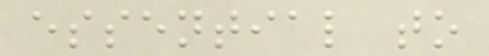essential to
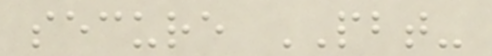secure PBT-
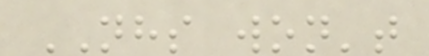NHS won't
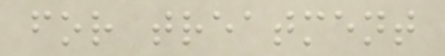for treatment
